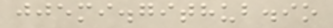jjemi.github.io
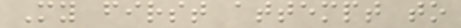My first attempt to
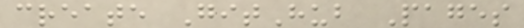create GitHub Pages
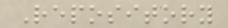Repository
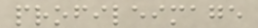profileimage
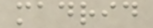madrid
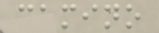camino
